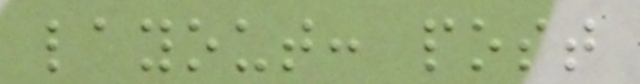layout: post
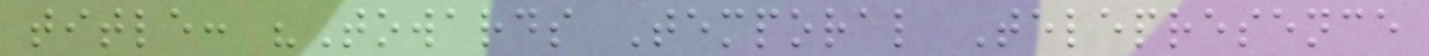title: "Towards Temporal Telepresence
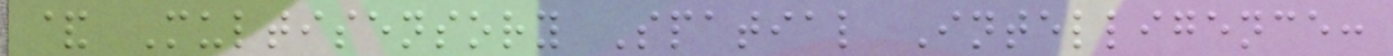& Multisensory Spatial Intelligence:
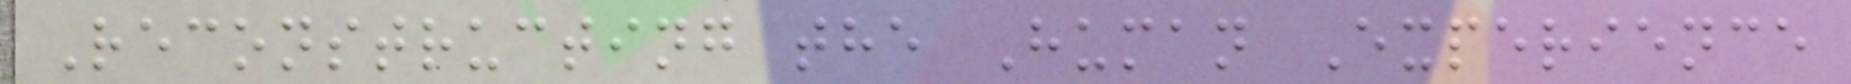Reconstructing the Human Experience
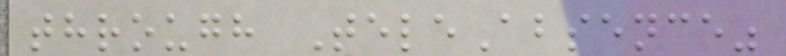through TeleAbsence"
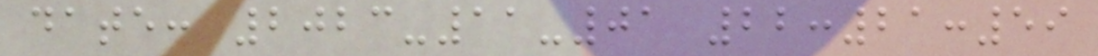date: 2023-11-01 22:21:59
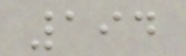194
